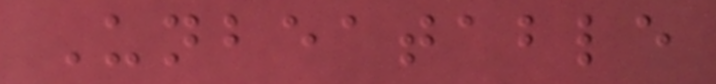Unbeatable
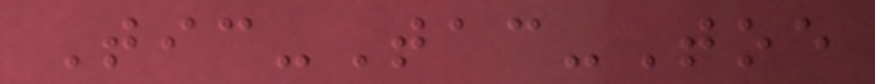Tic-Tac-Toe
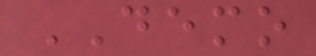DEMO
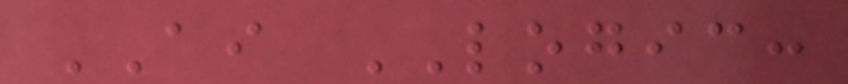AI LOGIC:
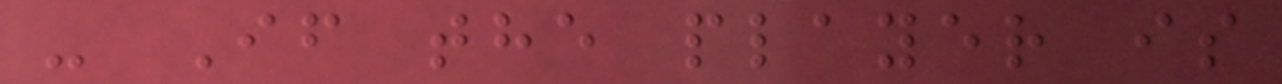- If the player is
